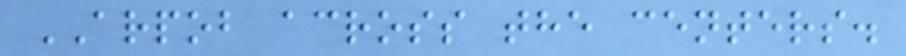ARPOB across the centers.
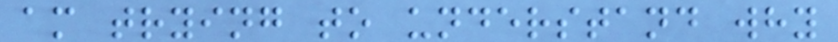am trying to understand why
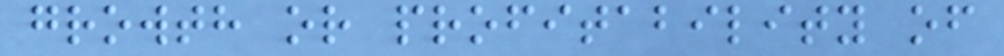growth or profitability of
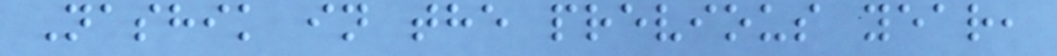Nashik in the previous year,
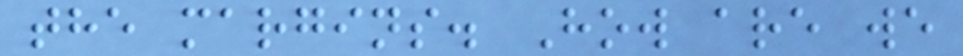the margins. How are we
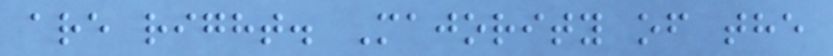are right. Majority of the
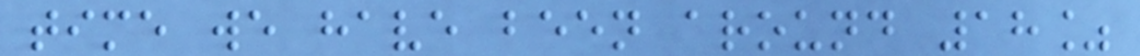time we have been around 18%
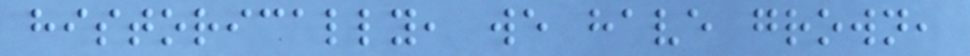historically, we have grown,
